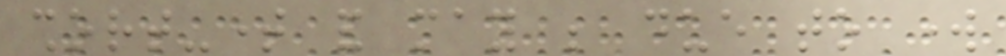short-time and may be due to work
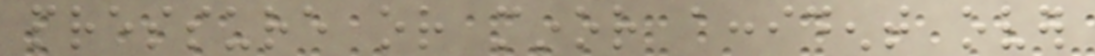pressure or minor accident over
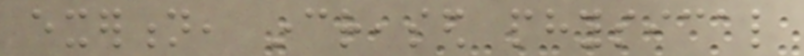exertion, increased physical
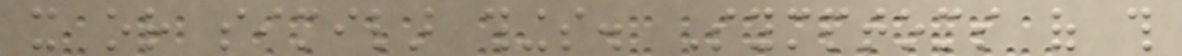it or similar things. Symptoms of this
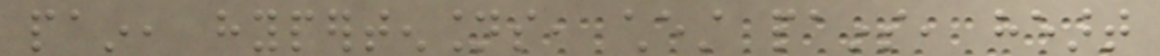pain, hypertensions, chest pains, heart
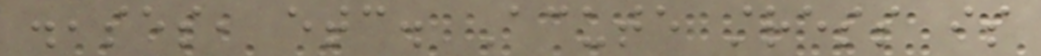diseases, etc. Acute stress is
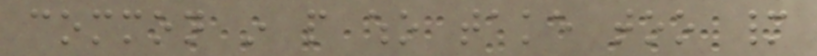common in people who take too many
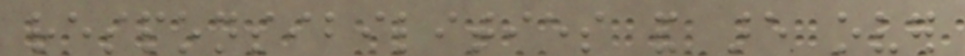responsibilities and are over
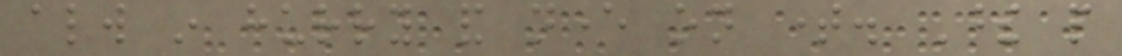always in hurry and never on time. These people
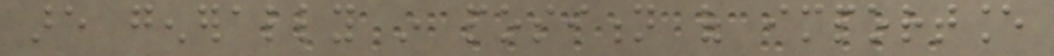are generally in position of importance
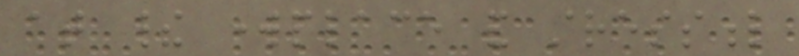at their workplace and stressful
